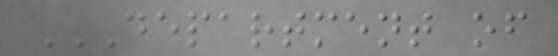DEPARTMENT OF
